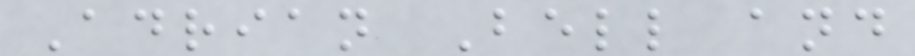Adrian Bell and
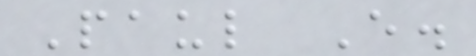Paul E.
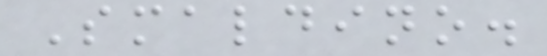Smaldino.
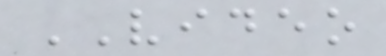VIDEO
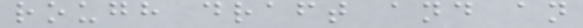rough draft and an
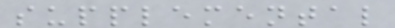supplemental
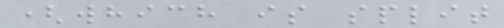(which is split
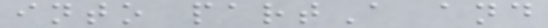into partA and
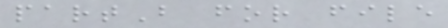partB for file
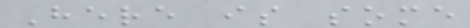Here is some
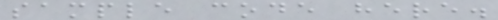sample code here.
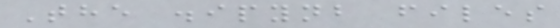The .ipynb files
